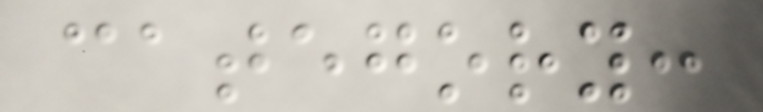category:
